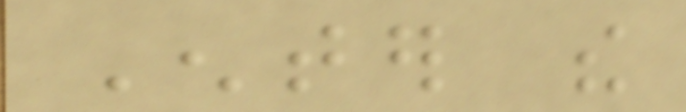Enter the
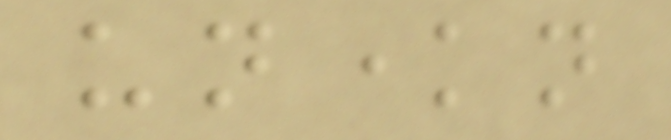unknown
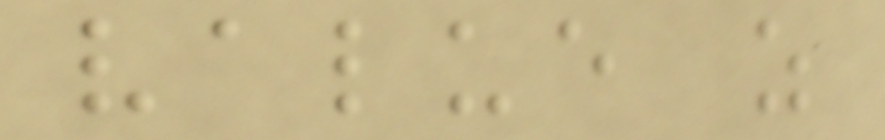value as
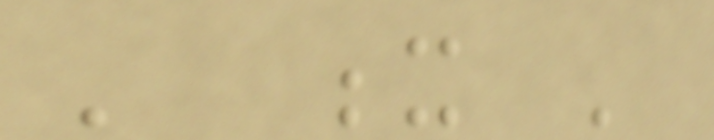' x '
